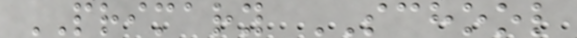PRIMARY SCHOOL
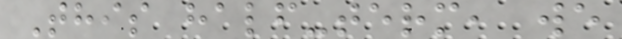This half-term, we
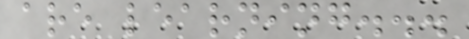are learning...
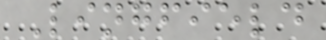Lingfield
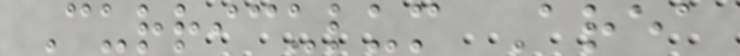Curriculum Area
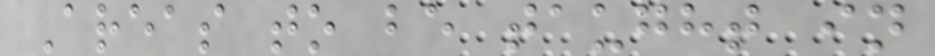Areas to be taught in
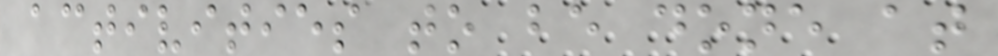activities to be done at
